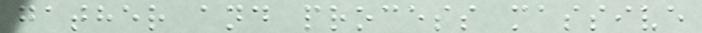gather and process massive
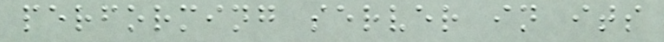performing server in its
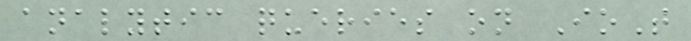analytic queries on IoT
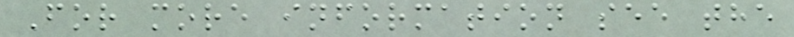For more information see the
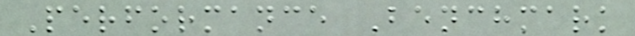Performance Benchmark
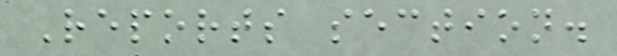Reports section.
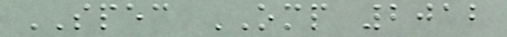SPEC OMP 2012
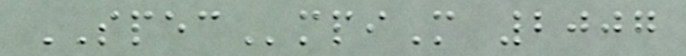SPECmpiM 2007
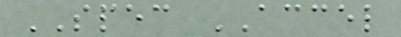SPEC ACCEL
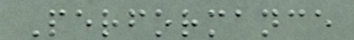Performance
